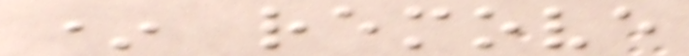* remove
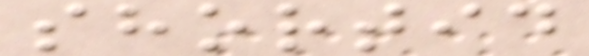shortid
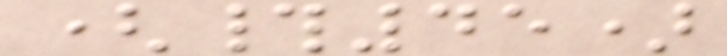(#45)
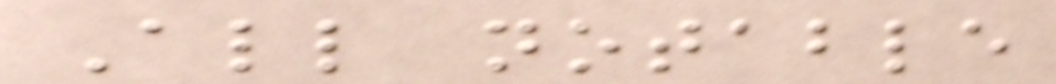All notable
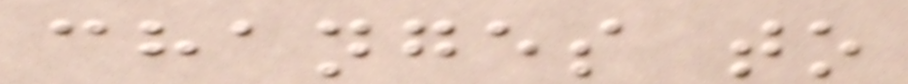changes to
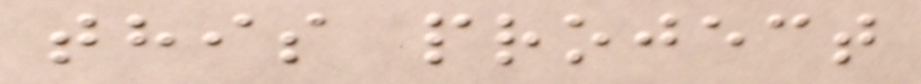this project
